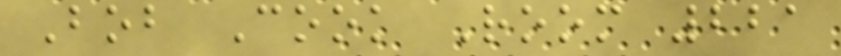Bob Cook Room 221
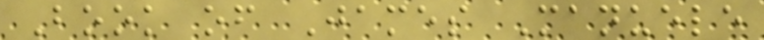Book of James Manuele
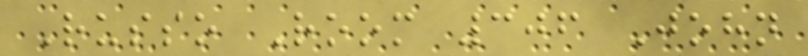Russo Room 306 John
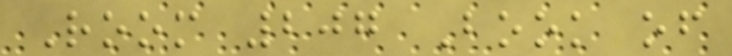Room 207 Book of
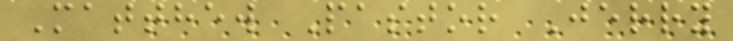Matthew Pastor Jerry
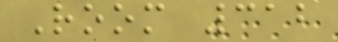Room 312
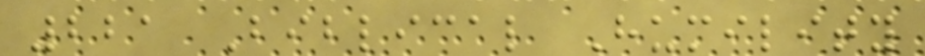221 Biblical Humility
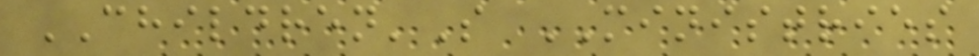CHILDREN'S MINISTRIES
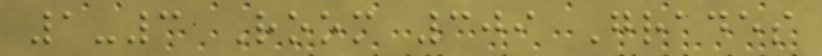1-3 Room 309 Grades
